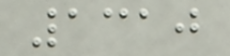1310
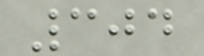304
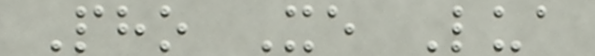Pho Xe Lua
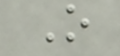O
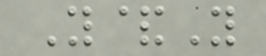Y&Y
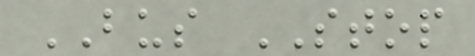BUS STOP
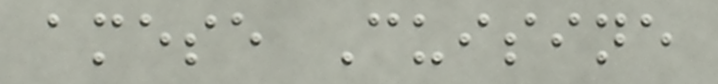amese Cuisine
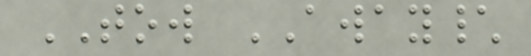TOW AWAY\
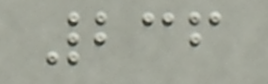236
